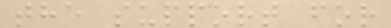the support for
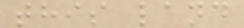this land
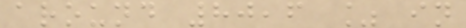around 80,6 % in
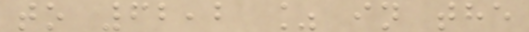to 62,2 % in the
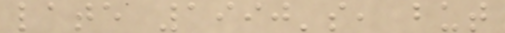late 1990's, but
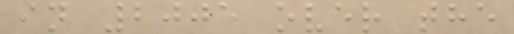in 2005 over the
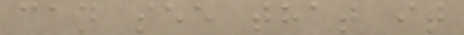can see that it
